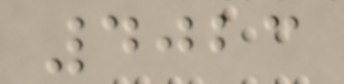4023
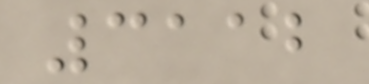3112
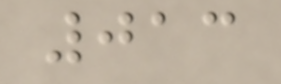013
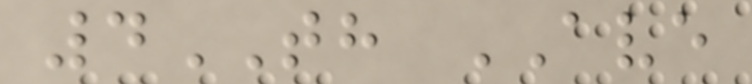4TH AVE
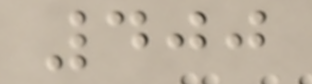400
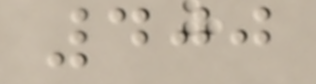400
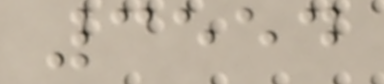3554
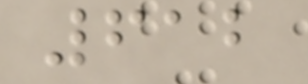612
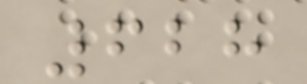628
